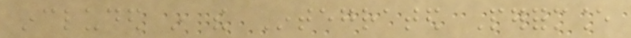included in the Integrated Performance
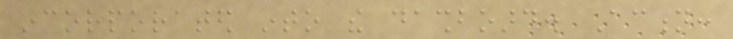incorporated into the dashboard. Action:
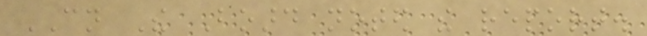CN The Board noted the report.
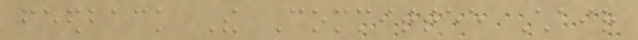feedback The Committee Chair
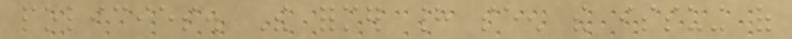policies. The former had seen the issuing of
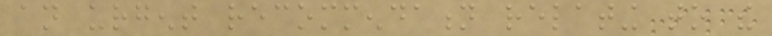an urgent recommendation relating to the
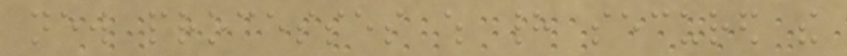new processes which had secured the
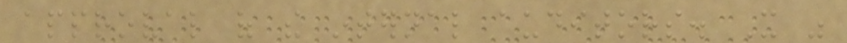approval of the internal auditors. It was
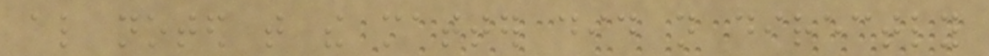also noted that the matter did not directly
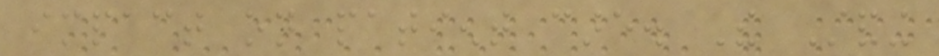impact on patient care. The Standing
